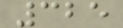325
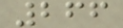266
